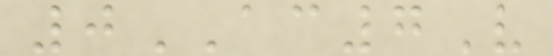0AC7V
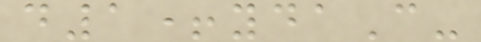d1+ydaC-
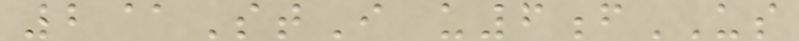2@StI u6fUS
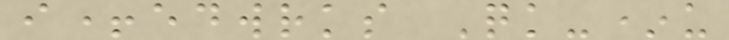i+edwrks Qk-*u
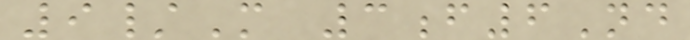9/M 3f6Nd
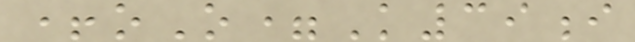+oO=K39i
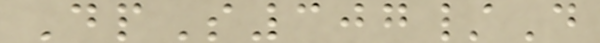DpS307/D
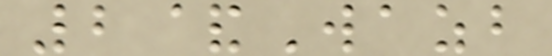2&Wazb
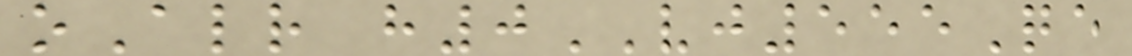oAlr h0VJ555Qe
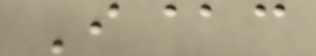I@c
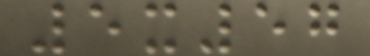5x57
